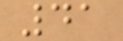41
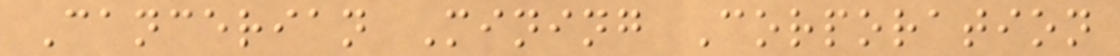Cancerian Mining Corporation
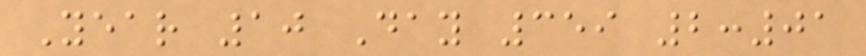Year 10 Day 359 2:01
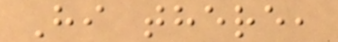Hi there,
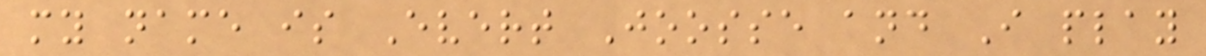my name is Evert Joosse and I play
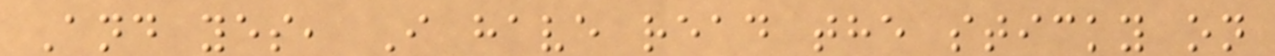And yes, I have read the sticky on
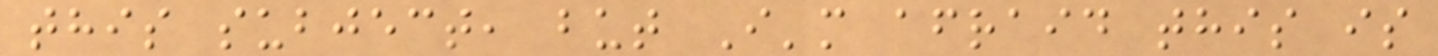this subject, but I'm afraid this is
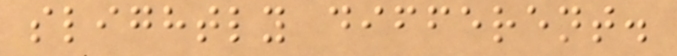slightly different.
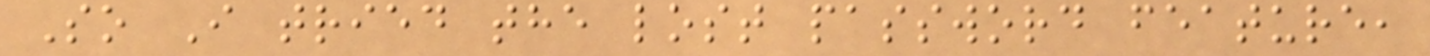So I tried the lost password feature,
